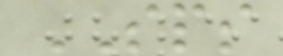SPS
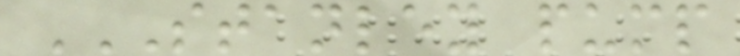STANLEY PUMP
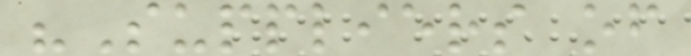"Suppliers of
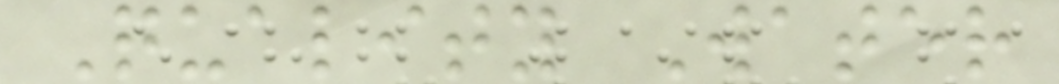Quality Water
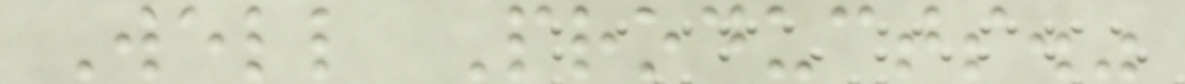Well Products."
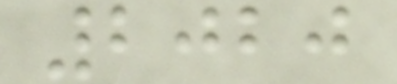2020
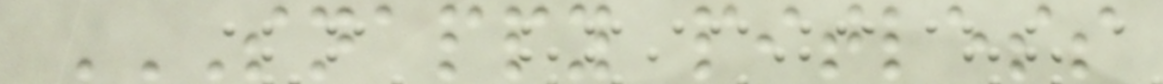SNAPPY PITLESS
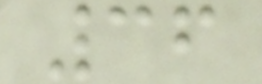36
